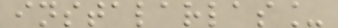instalarlas_
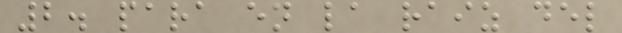2. para en la raiz del
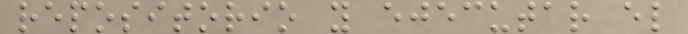repositorio y ejecutar el
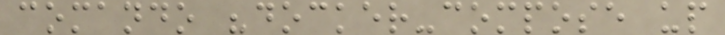comando "docker-compose up
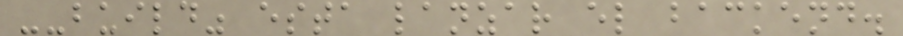--build" esta lanzar el backend.
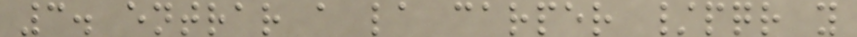3. entrar a la carper /pqr y
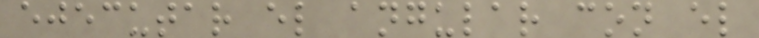ejecutar el angular con el
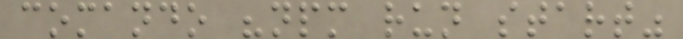comando "npm run start"
